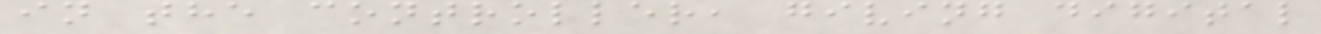in the controller, giving digital
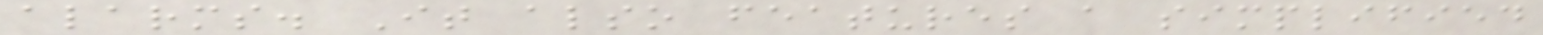alarms. It also features a simplified
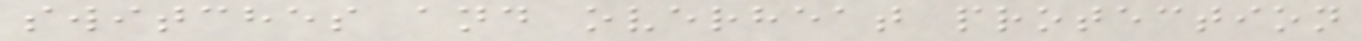switches and overheat protection
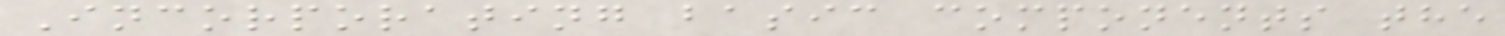Incorporating basic components the
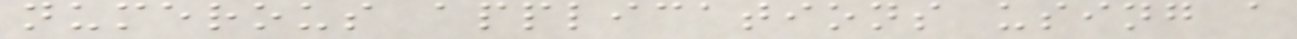numerous applications using a
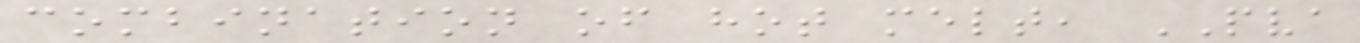combination of hot melt, PVA
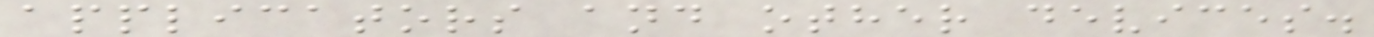applicators and other devices.
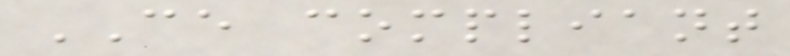CE compliant
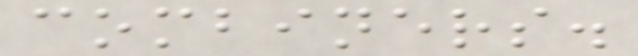combiners.
